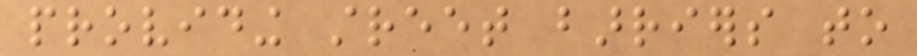providing street barriers to
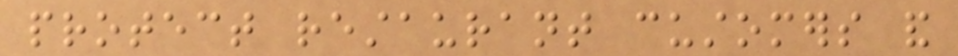protect restaurant customers and
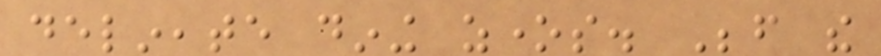delineate dining zones. Before the
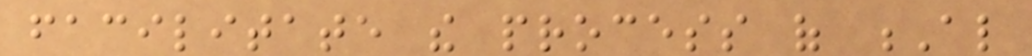facilitate the process of Al
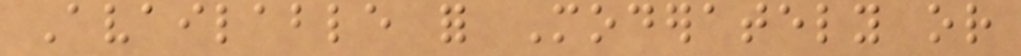Available for Moderately or
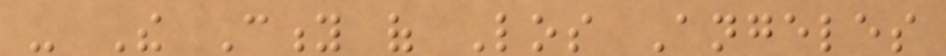- The City of Los Angeles
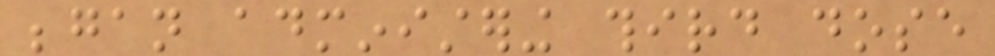began administering third dose
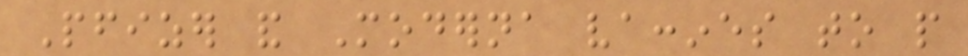Pfizer and Moderna vaccines to people
